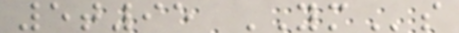5t95 YMs
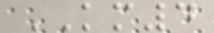KM4
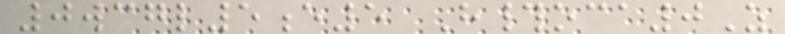0wcgl5e5 H#oca0Z
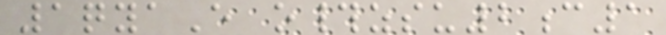1qyaE o#zsu2c1
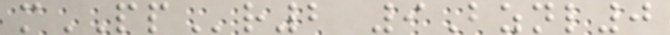mPPr2 9Bznl0
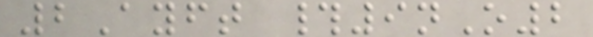2Ayft #9nO2
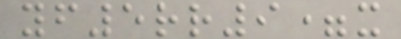yf5rr9=x
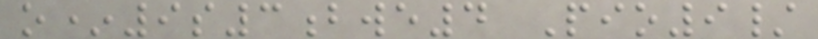o*9s3bwe4 Pio9/
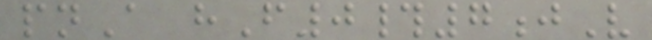pnA hF0#7jV
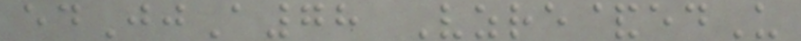edJjA78 Vzre&edU
